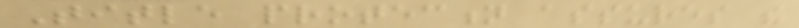Title protection assures the
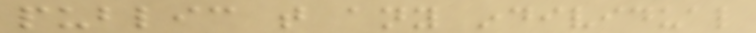public that any individual
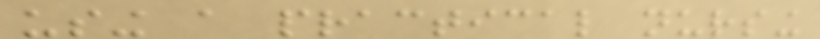using a practical nursing
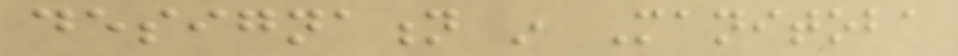designation in Manitoba
